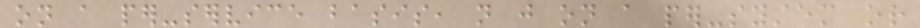on a per-service basis, not just on a per-system or
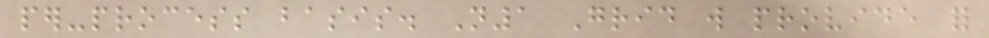per-process basis. N1 Grid will provide for
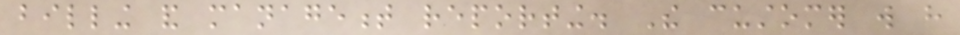billing and management reporting. The customer will have
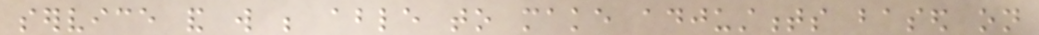service and will be able to make adjustments based on
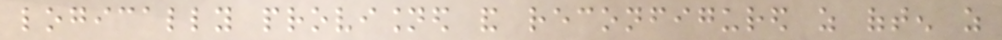logically provisioned and reconfigured as often as
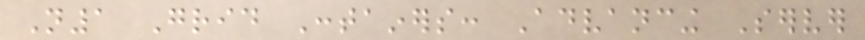N1 Grid Containers: Advancing Server
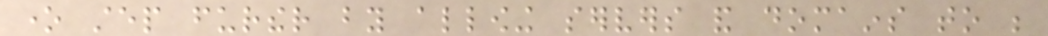one step further by allowing servers and domains to be
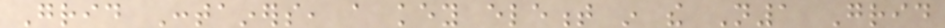Grid Containers, a key element in the N1 Grid
